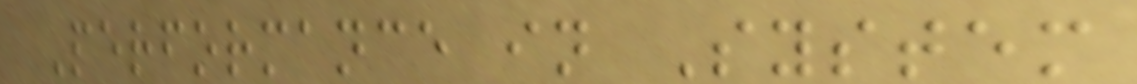Performance in System
